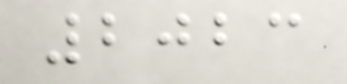2023
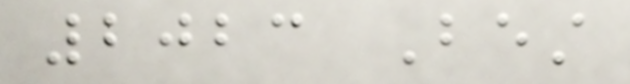2023 Best
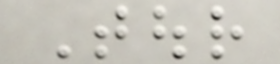Tour
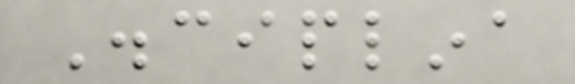Disciplina
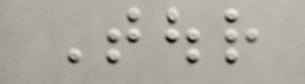Tour
